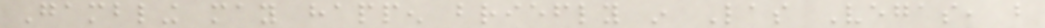Gambling may happen briefly in Las Vegas, but
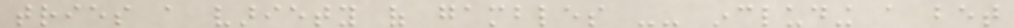tries a variety of gambles -- including a bet
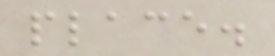place.
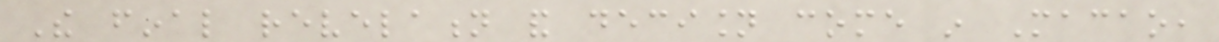The final revelation and decision come in Macao,
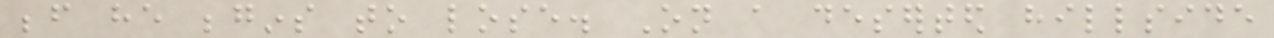before he begins to lose. On a deserted hillside
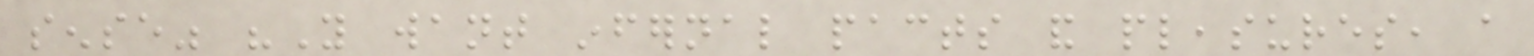sense" "You want infernal pacts and pleasures, a
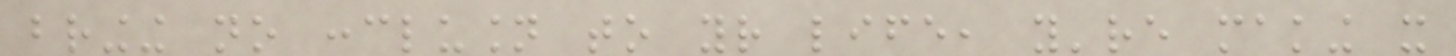bringing no conclusion to your life, you're making it
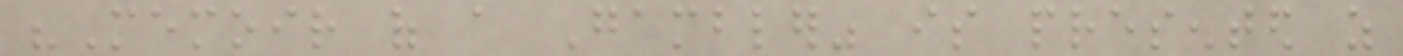"Memoir of a Gambler" is presented as
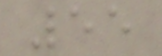55
